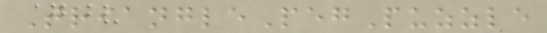TrianglePegPuzzle
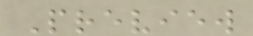Preview
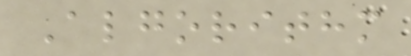Algorithm
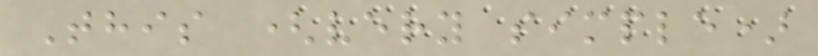This (very simple)
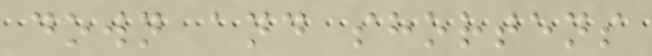down and shortens
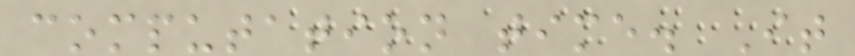computation time. It
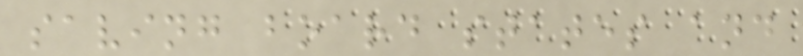saving board states and
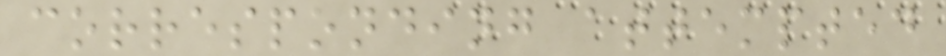corresponding attempted
